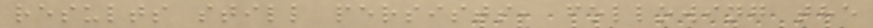results still persists, following the
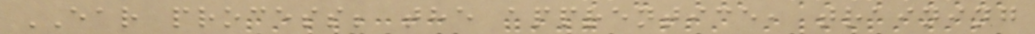EAR process; the apprentice, training
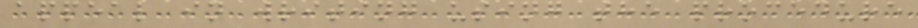appeal in writing using the procedure
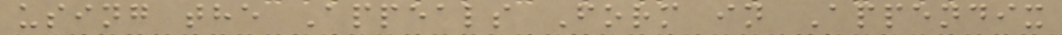using the Appeals Form in Appendix
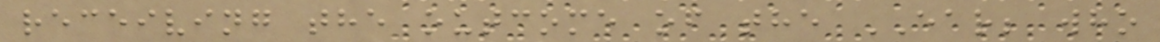receiving the outcome of the EAR; who
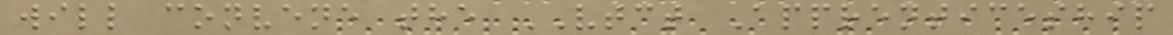will convene the VTCT Apprenticeship
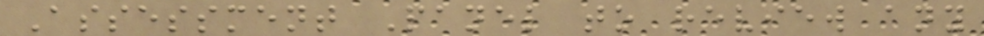Assessment Panel to review any
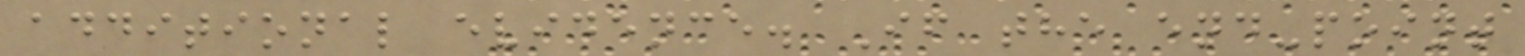additional evidence. If the end-point
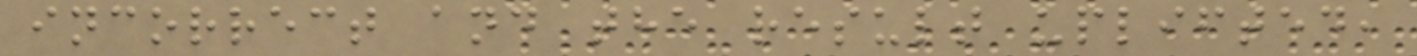incorrect and the result uplifted,
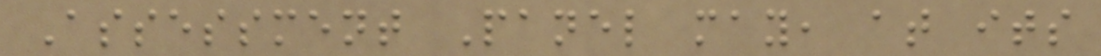Assessment Panel may, at its
